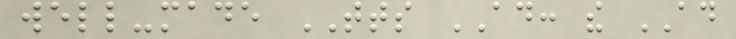well-made TTS AD: the AD
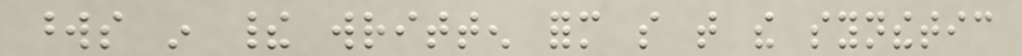words in their written form so that the synthetic
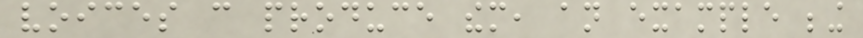voices can produce them, an example being
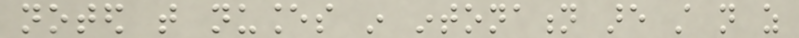noted that nuances in intonation are still not as
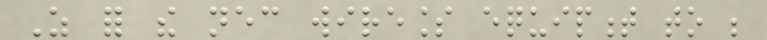As for the necessary wireless equipment to be
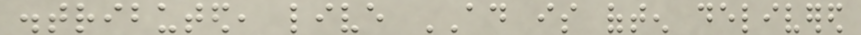distributed, live AD is often delivered
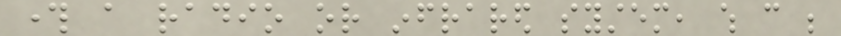through a radio or infrared system, which can be
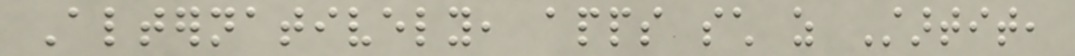Alternatively, apps such as Startit,
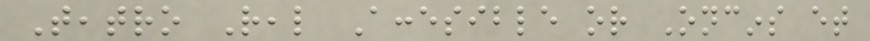Teatro Real Accesible or Oncins et
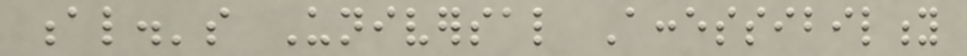al.'s Universal Accessibility
